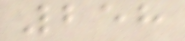258
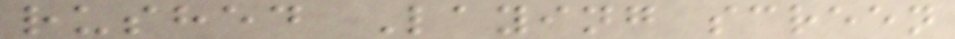rushed Laying screen
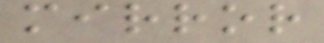mirror
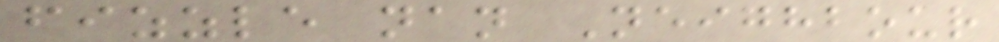fizzle nan Neighbour
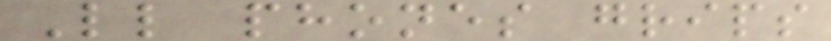Ll phones grips
